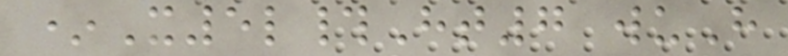*X5l#Ht7 wuH
